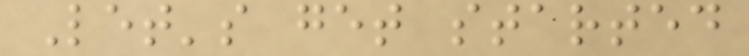Let's get started
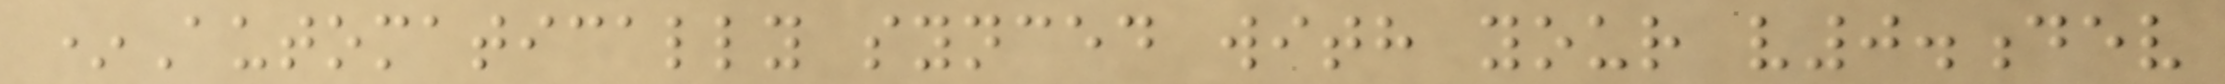*Automatically synced with your v0.dev
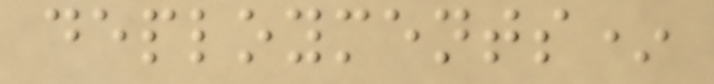deployments*
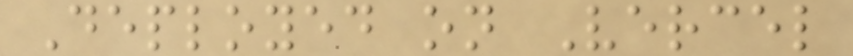Deployed on Vercel
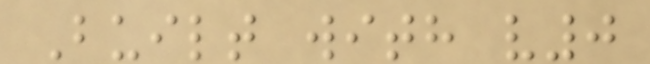Built with v0
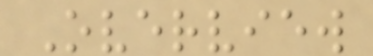Overview
